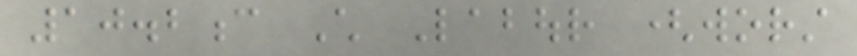10.2c Child Labour (worst
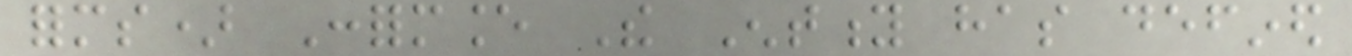forms) Conformance The Entity has defined
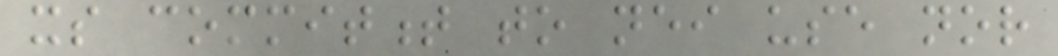its commitment to neither use nor
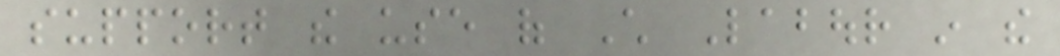support the use of Child Labour in the
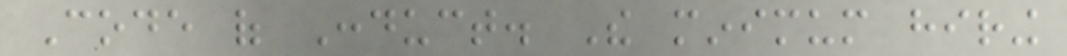Code of Conduct. The minimum hiring
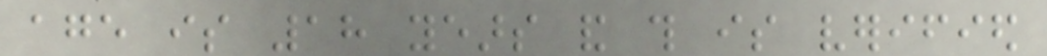age is 18 years and this is verified
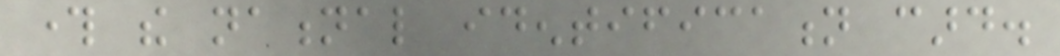through the national identification card.
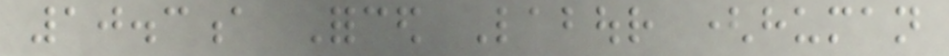10.3a Forced Labour (human
